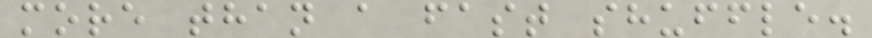more than a fast shuffle.
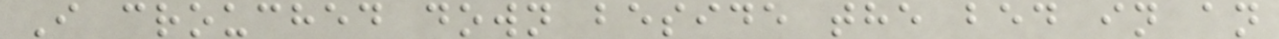I crouched down beside the bed in an
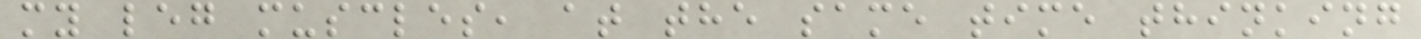my leg muscles, at the same time thinking
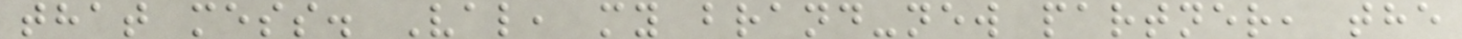that mess. Val, my brand-new partner, the
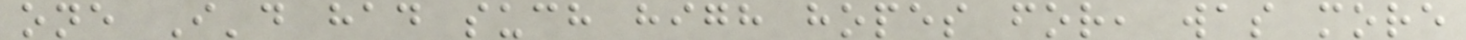one I'd had such high hopes for, was more
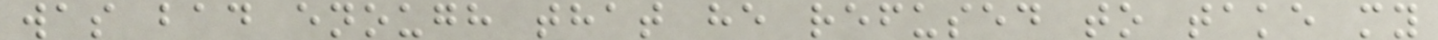was bad enough that he refused to take my
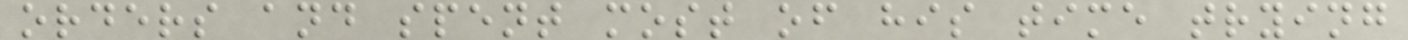orders and spent most of his time trying
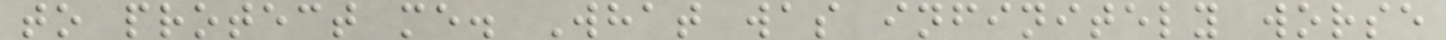to protect me. What was infinitely worse
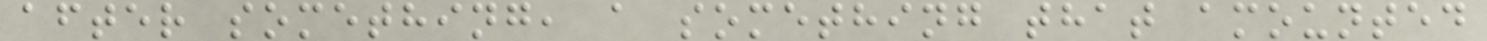after something, a something that amounted
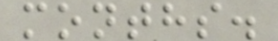months.
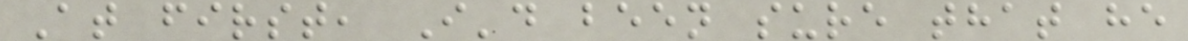At first, I'd been sure that he
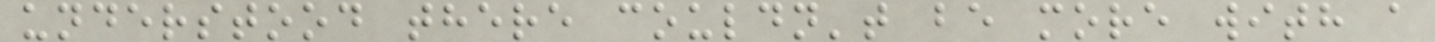understood there couldn't be more with a
